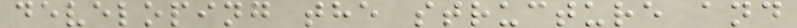developing the structure and
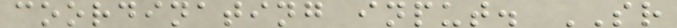coordinating input. SR
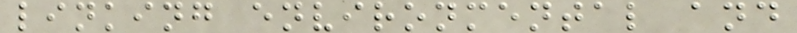linking environmental and
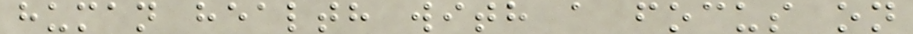human health with a focus on
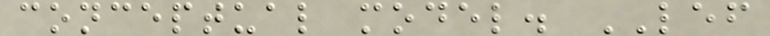conceptual model. LEF
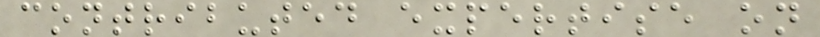contributed expertise on
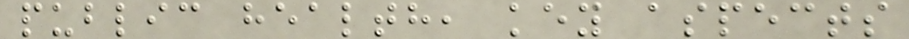public health, key aspects
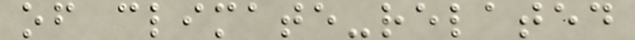of climate-related
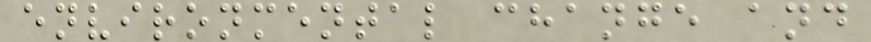environmental change and
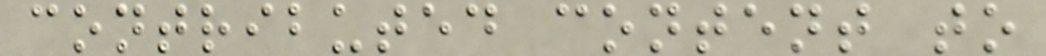contributed content to
